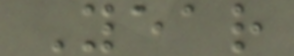Year
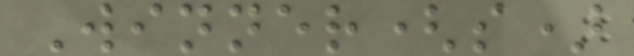Winner(s)
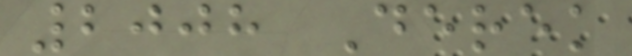2008 Derek
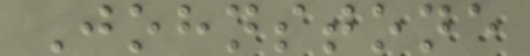Johnstone
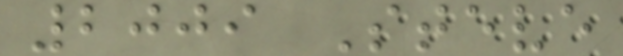2009 Steve
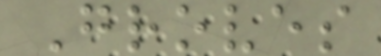Groves
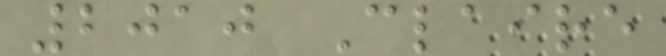2010 Claire
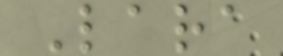Lara
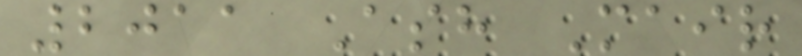2011 Ash Mair
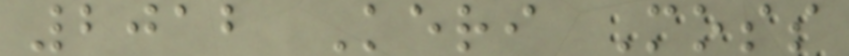2012 Keri Moss
